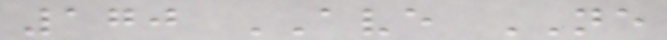170 AVE NE
